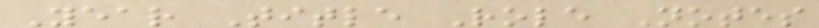Year Title Role Notes
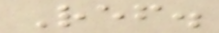Ref.
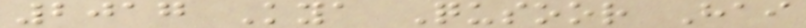2017 Kya Qusoor Hai
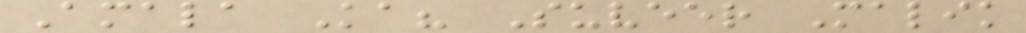Amala Ka? Suveer Malik
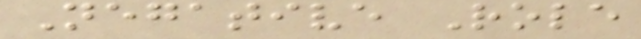Negative Role
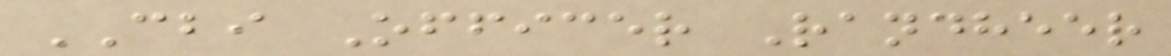CBI Officer Randheer
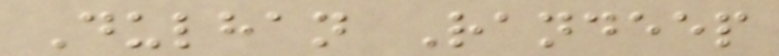Dulhan Randeep
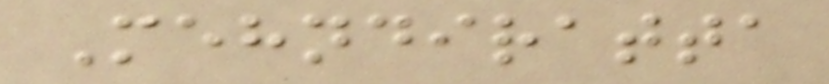Mehndiratta
